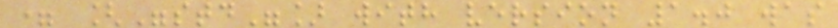= ["std"] with version 1.0 was
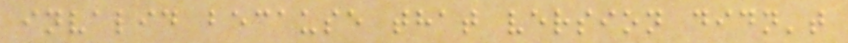invalid because that version didn't
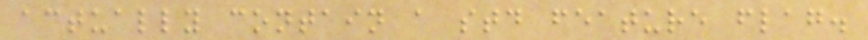actually contain a std feature flag.
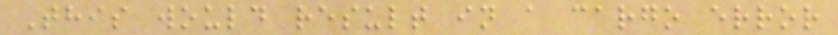This would result in a cargo error
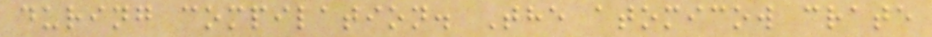during compilation. The atomicow crate
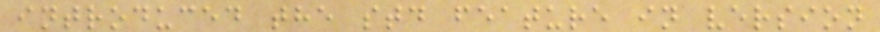introduced the std feature in version
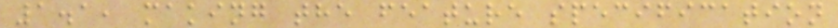1.1, making the feature specification
